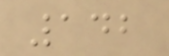142
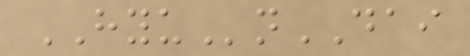HYUnDAI
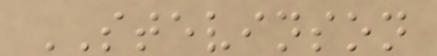STEVINSON
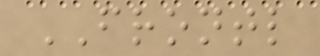FRONTL
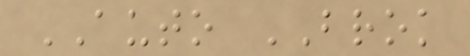AUTO BROK
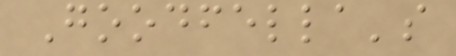Goodfella's
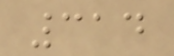314
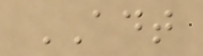ADT
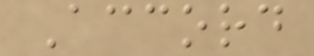Accord
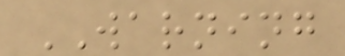WARNING
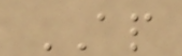AP
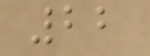22
